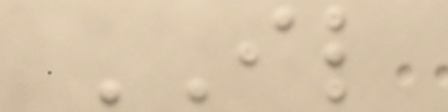IL
